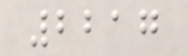2217
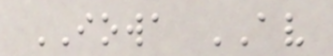IOWA AV
